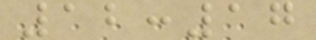12:17
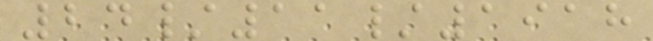24/11/1918
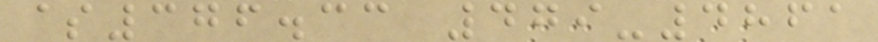$376.33 479-4861
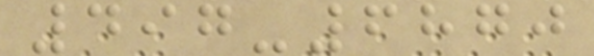497-6870
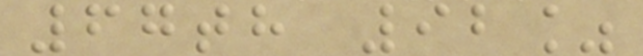67th 92%
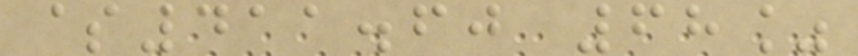$411.60 68%
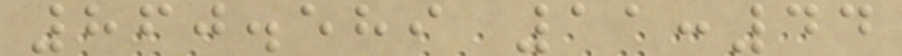860.589 11:44
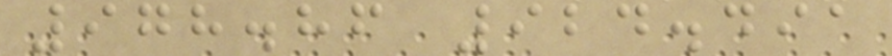978.86 924.491
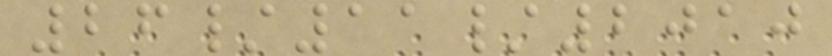26/11/2010
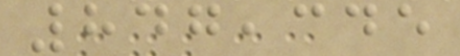847,345
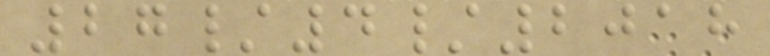27/4/2018
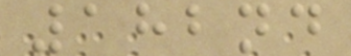182nd
